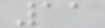11
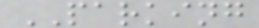PARKING
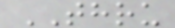THRU
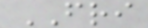FRI
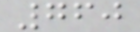760
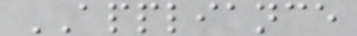APPLIANCE
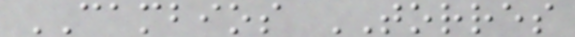CAMBIOS TORRES
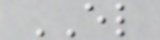EL
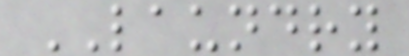LAUNDRY
